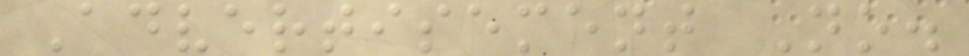Advertisement No.
